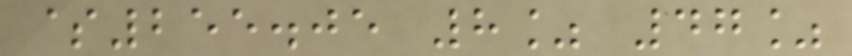$255.05 8% 47%
